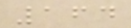164
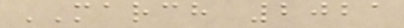MARCH 2021
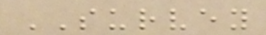SURVEY
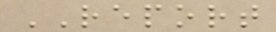REPORT
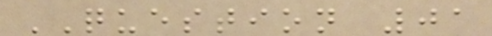QUESTION 01
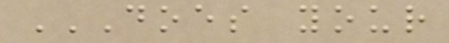DOES YOUR
